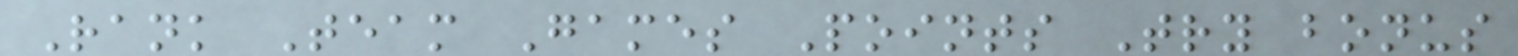Rank Team Games Points Try bonus
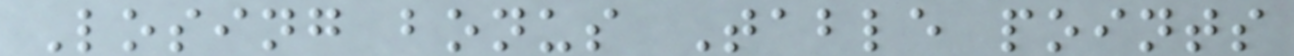Losing bonus Table points
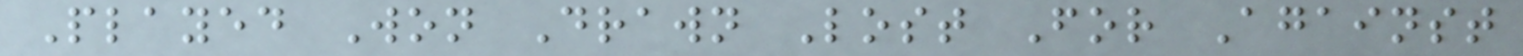Played Won Drawn Lost For Against
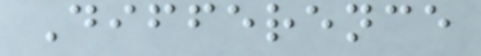Difference
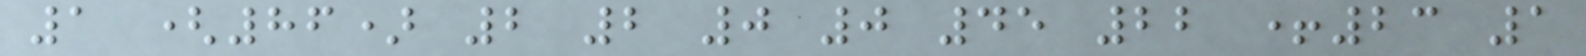1 (86) 2 2 0 0 45 22 +23 1
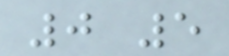0 5
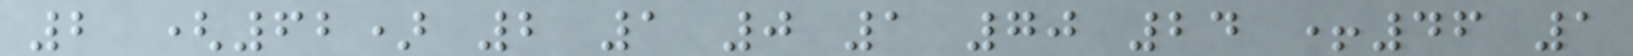2 (62) 2 1 0 1 70 24 +46 1
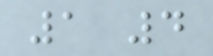1 4
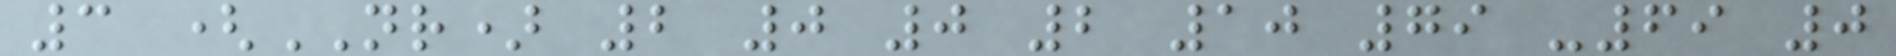3 (NR) 2 0 0 2 10 79 -69 0
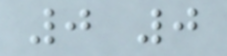0 0
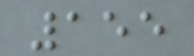155
